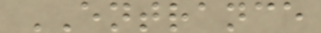ENTRANCE
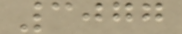3077
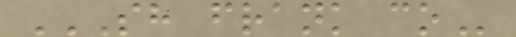SH FRANK CO
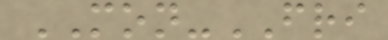MON-FRI
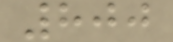800
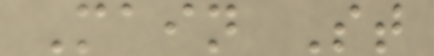Main St
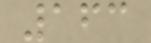163
